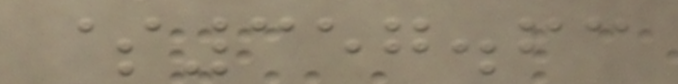$357.63
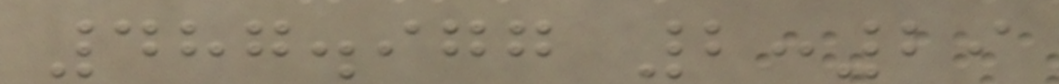487.977 2:29
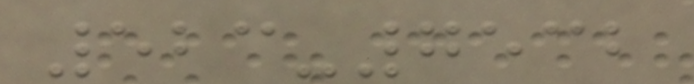523-7532
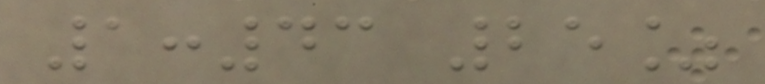1:43 25%
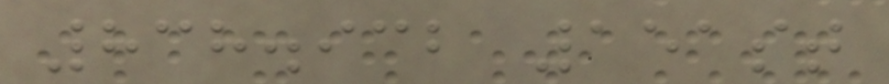838.932 151st
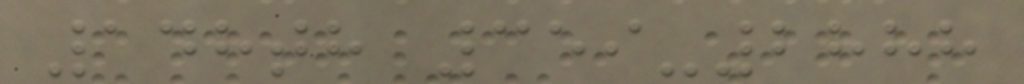148th 359-2888
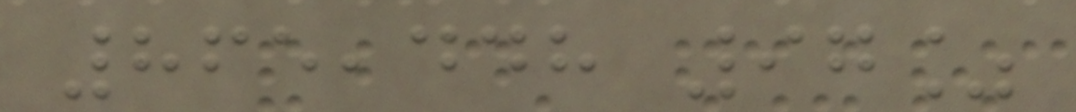865,448 97%
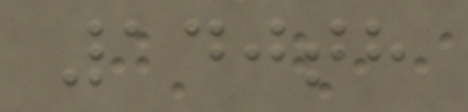140th
